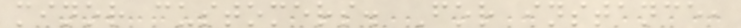minor customers. For instance,
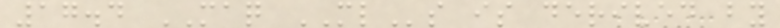17.4 MAQ MLs is derived by
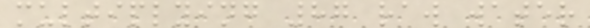multiplying 87 raw water
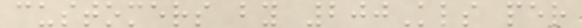customers by 200Kls per
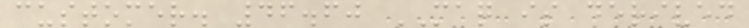customer. 46.60 MAQ is derived
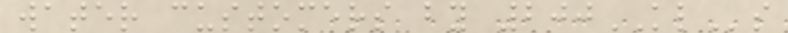water customers by 200KLs
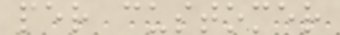per customer
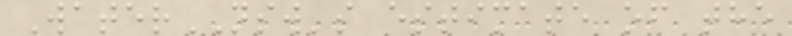WaterNSW's estimate of the
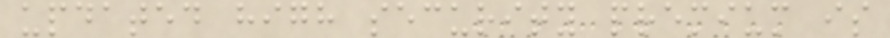updated high security premium is
